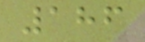186
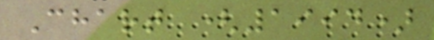Chart (1994)
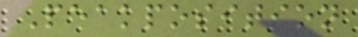Peakposition
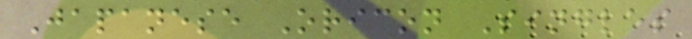Japanese Oricon Singles
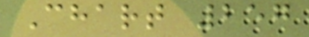Chart 257
